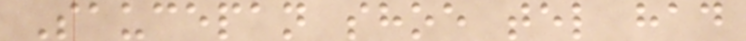Saucepan shoe tel had
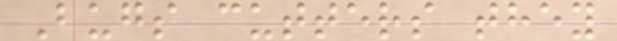Bugs cutters they
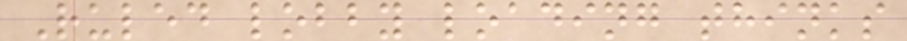Ruled lobby loading thinks
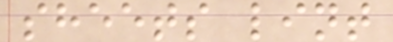sheets lint
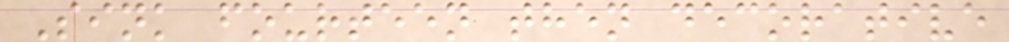Sink fourteen then decorative
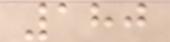180
